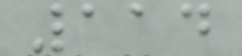114
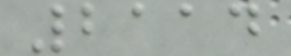2114
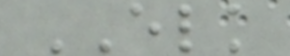ELK
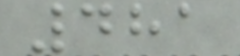481
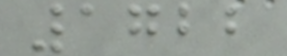1722
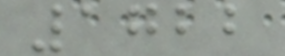1722
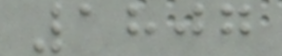1807
